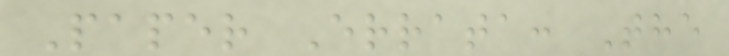Paper Errata: The
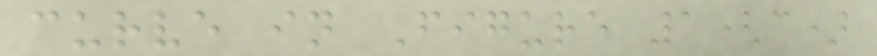curve in Figure 1(c)
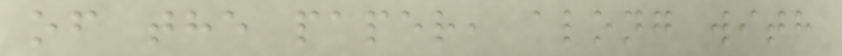of the paper, along with
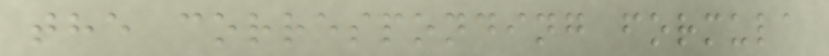the corresponding formula
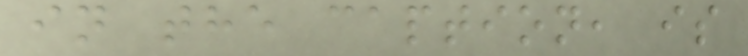in the caption, is
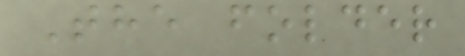The folder
